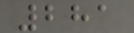281
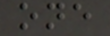one
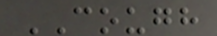COUGH
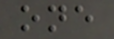one
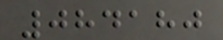084180
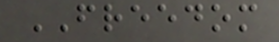FREEDOM
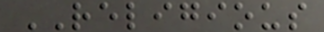RELIGIOUS
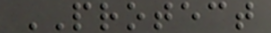PROTECT
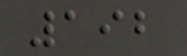192
